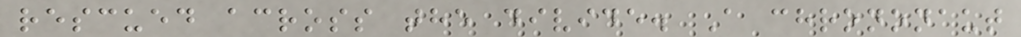rescued across the divide. A chrononaut
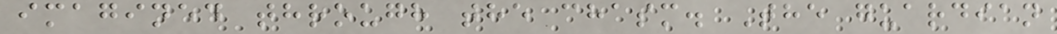imagined through the chasm. The guardian
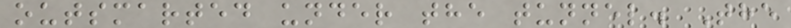outsmarted under the tunnel. The
